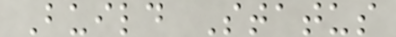Build Status
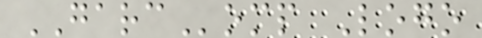GARComp Logo
